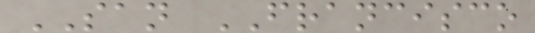SAN FRANCISCO
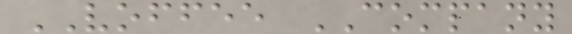VOFFEE COMPANY
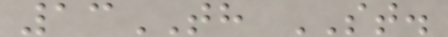13TH ST.
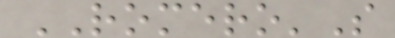ROMERO'S
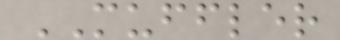MUFFLER
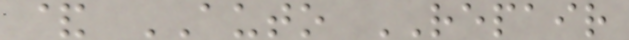& AUTO REPAIR
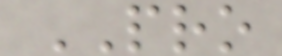PRO
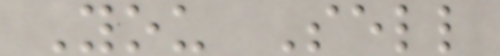You Sell
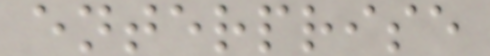enterprise
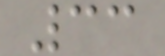33
